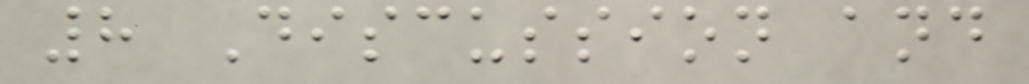8 Discussion and
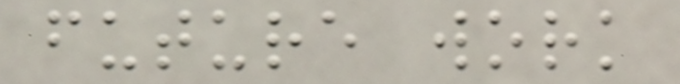future work
